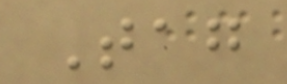Tag
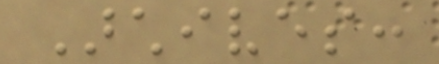Archives:
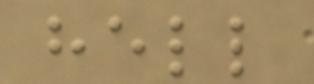hell
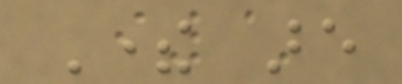There are
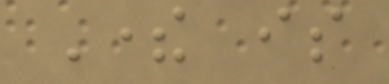There is
